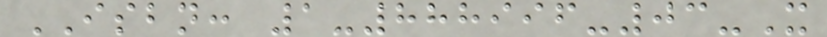ISBN: 1-888996-03-X
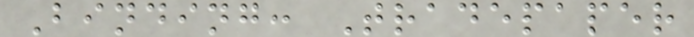Binding: Tradepaper
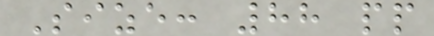Size: 88 pp
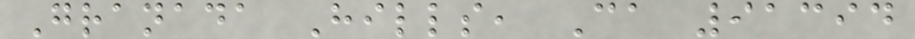Granada Hills, Ca 91394
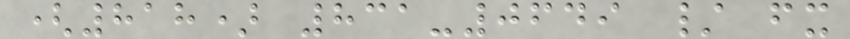(818) 831-0649 / fx
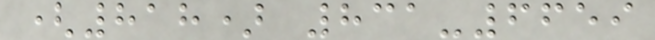(818) 831-6659
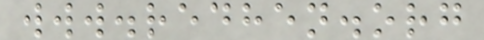www.redhen.org
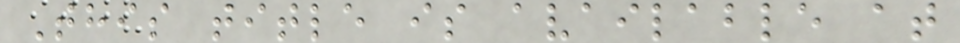This title is available at
